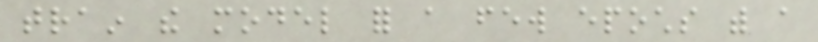train the model for a few epochs with a
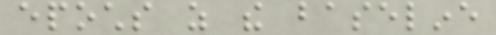epochs as the baseline
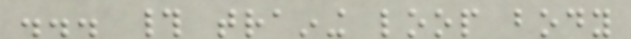... # training loop body
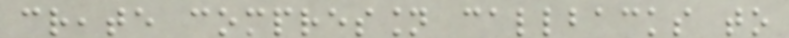create compression callbacks to
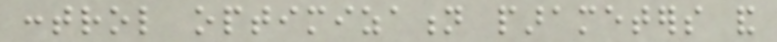control optimization parameters and
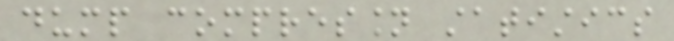dump compression statistics
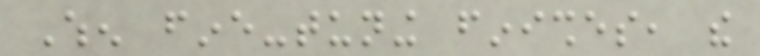When fine-tuning finishes, the
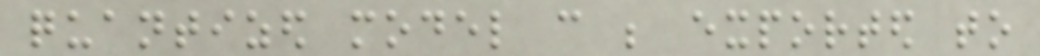quantized model can be exported to
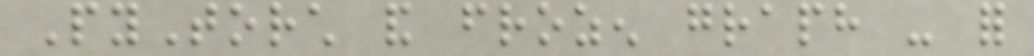PyTorch and frozen graph - for
